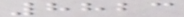8823
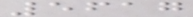5617
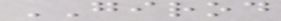GIROD
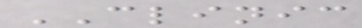CLINIC
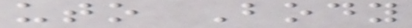uto Body
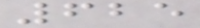625
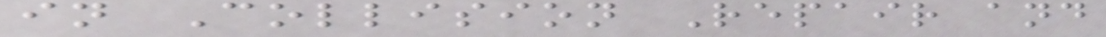in Collision Repair and
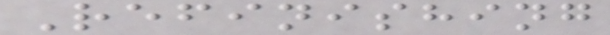Refinishing
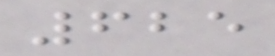625
